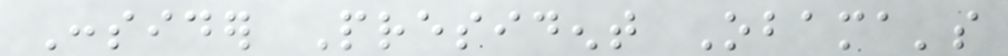Consider President Obama's
